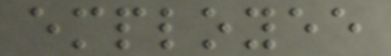employee
